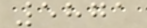5871
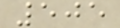505
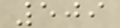509
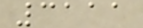3111
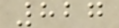827
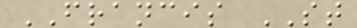FRANCIS ST
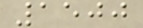1500
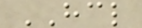HCL
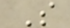S
